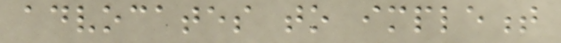advocates to implement
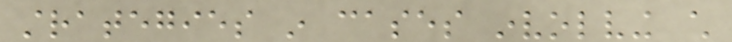strategies in cases involving child
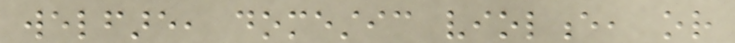welfare, domestic violence, or
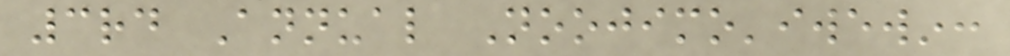3rd Annual Noojimo'iwewin:
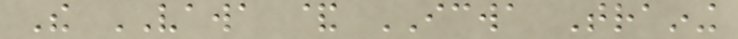The VAWA & ICWA Training
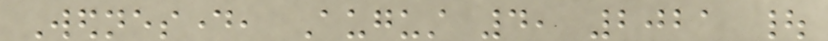Wednesday, August 4, 2021 |
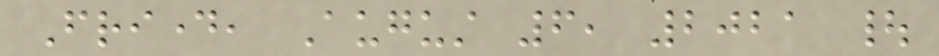Friday, August 6, 2021 |
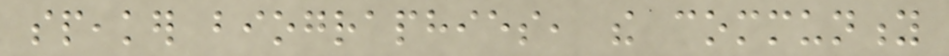speaker biographies, the community
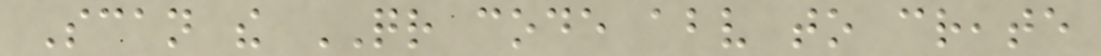Scan the QR code above to create
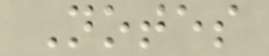Notes
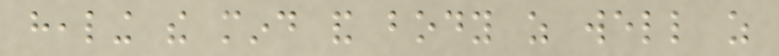healing the mind and body as well as
